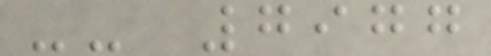-- 7977
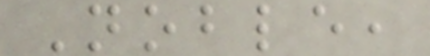Noble,
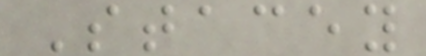Stacey
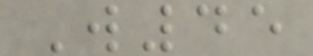W45
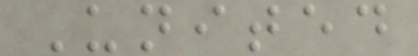United
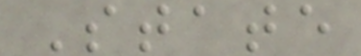State
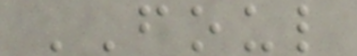FOUL
